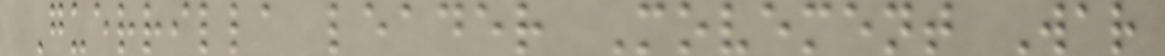Guerrilla leader Movement War
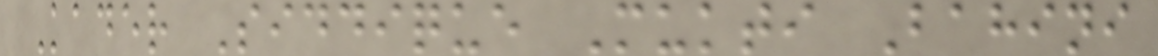Kader Siddique Mukti Bahini
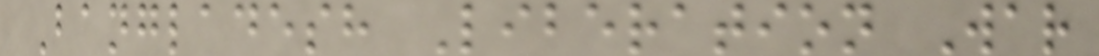Bangladesh Liberation War
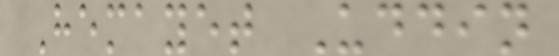Hemayet Uddin
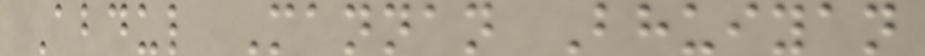Abdul Mannan Bhuiyan
